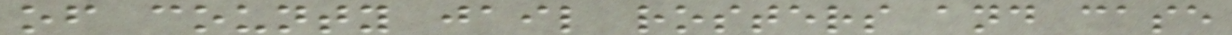of county jail rosters and case
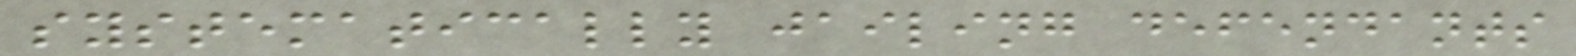systematically jailing defendants
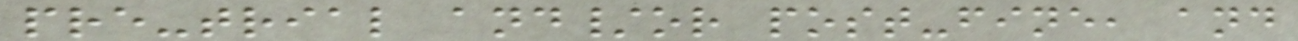pre-trial and/or post-fine, and
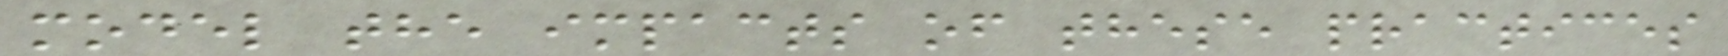model the impacts of these practices
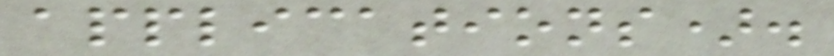applications).
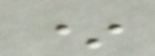*
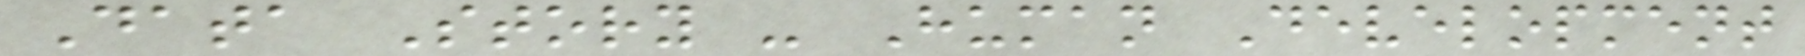Data Story - Human Development
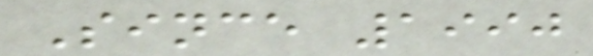Since 1990
